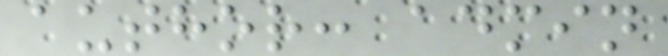author: admin
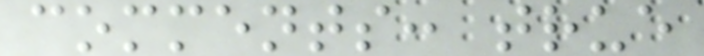comments: true
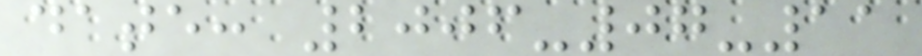date: 2006-07-11
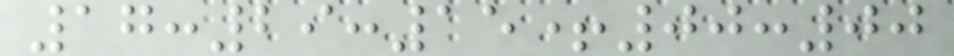17:29:15+00:00
